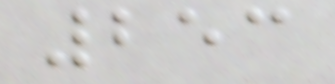253
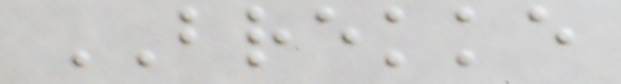BREKKE
